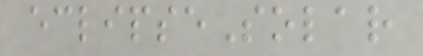eclipseSolar
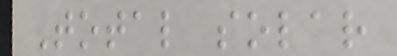Total solar
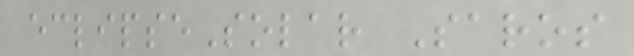eclipseSolar Saros
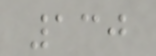130
